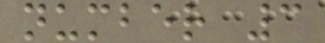number 3
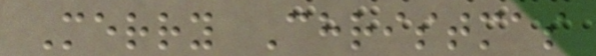Merry Christmas
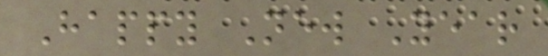Happy New Year
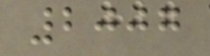2007
